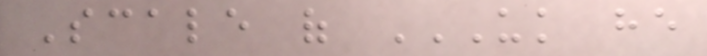Scale of UK HE
